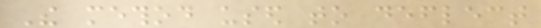The method used to deflect
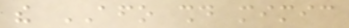the AFO should mimic
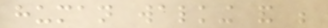human walking and be
